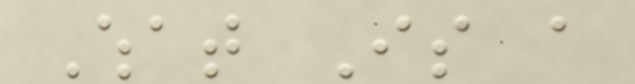What Is a
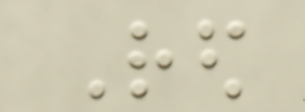Red
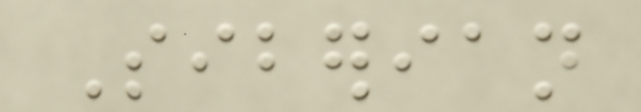Siberian
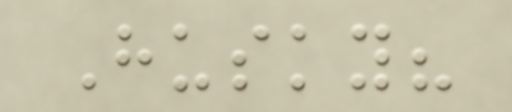Husky?
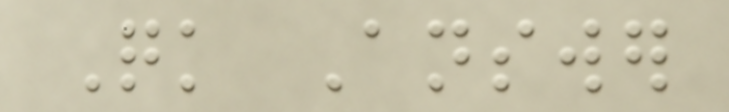Quick Answer
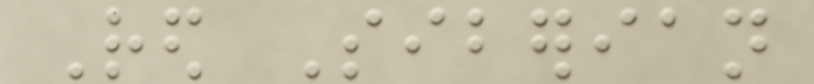Red Siberian
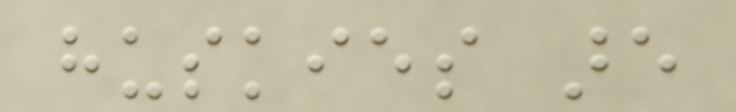huskies are
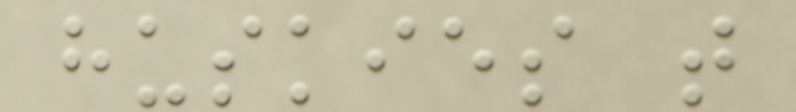huskies that
